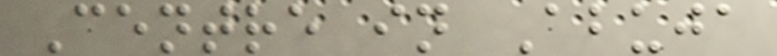Centre in Abuja
